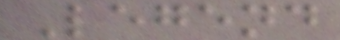Legend
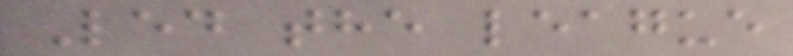Led the league
